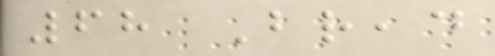68 Bread
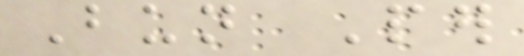Bun Per
